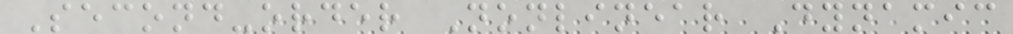Second-order Nonlinear Dynamic
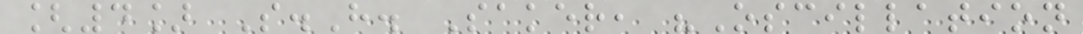[4] S.H. Saker, "Oscillation
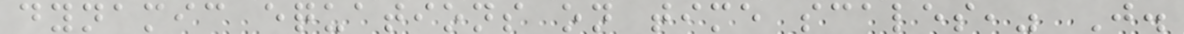dynamic equations on time scales," J.
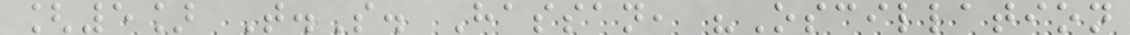[5] T.S. Hassan, "Oscillation
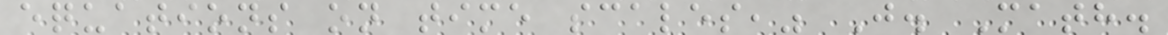equations on time scales," J. Math.
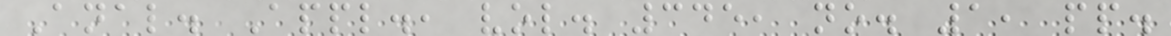Anal. Appl., vol. 345, no. 1, pp.
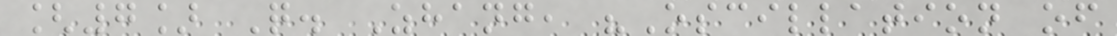[7] Q. Zhang, "Oscillation of
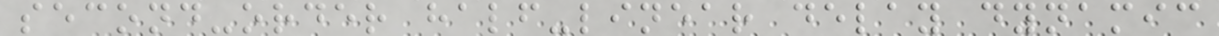second-order half-linear delay dynamic
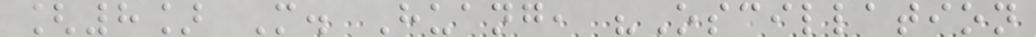[8] M. Huang, "Oscillation
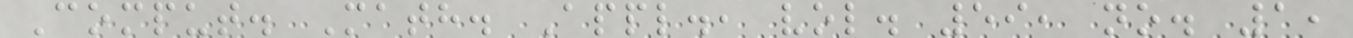Comput. Math. Appl., vol. 59, no. 1,
